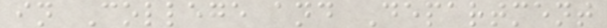in College and Department
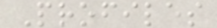Profiles
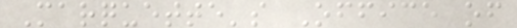Marquette's Office of
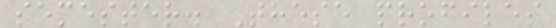semester. These profiles
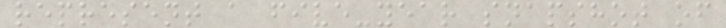represent a five-year snapshot of
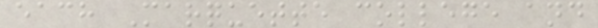each Marquette college and
